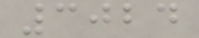3024
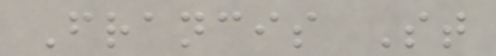Francis St
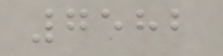7582
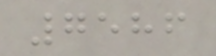7586
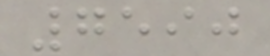7590
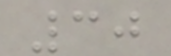30
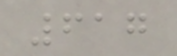617
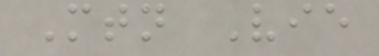Mtn Vie
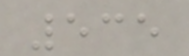535
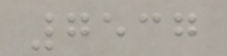7537
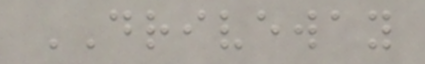DRIVEWAY
